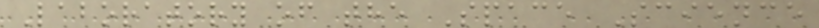Laboratory of the Space Science
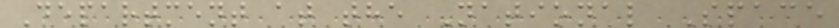Department at the National Space
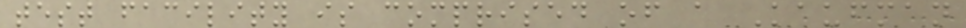test facility is comprised of a Kaufman
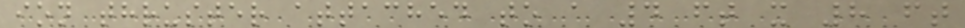ion thruster attached to a 4 ft x 8 ft
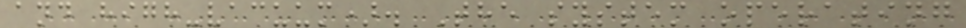and high-vacuum). The system operating
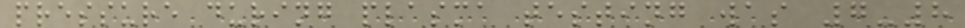pressure during plasma testing was 7-8
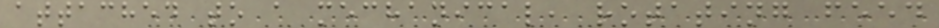attached to a mechanical, rotating feed
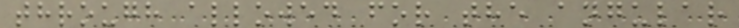through allowed for the angular
